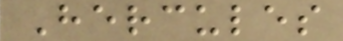Hercules
